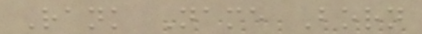Rank Name Born
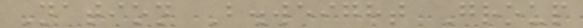Nation B.weight Group
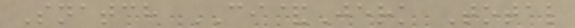Snatch CI&Jerk Total
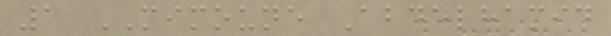1 MIMOUNE Abdelhamid
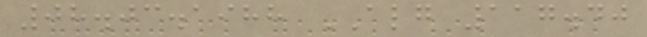08.03.1988 ALG 117.40
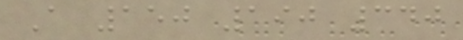A 150 190 340
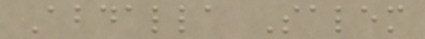Abdalla Salem
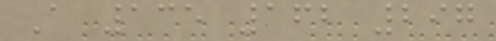A 135 162 297
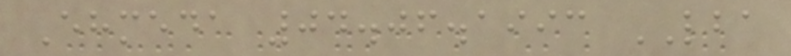Ehmeda 04.06.1993 LBA
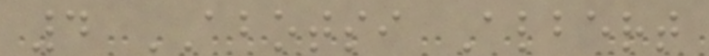4 ABOTSI Albert
